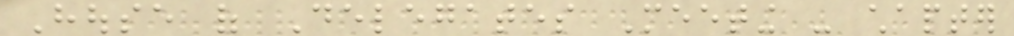House of Delegates Meeting - chapter
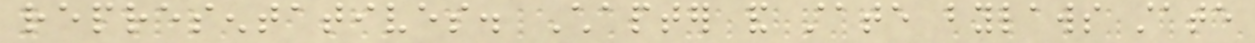representatives. Chapter and state bylaws state
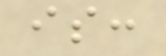is:
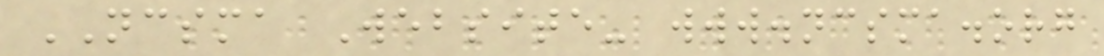NCSMA Website- www.ncsma.org
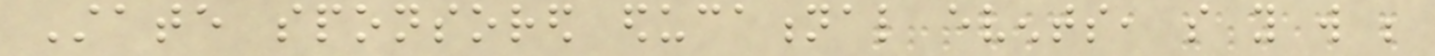State sponsored educational events, so you will be
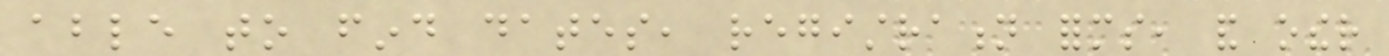able to find dates, registration forms, and other
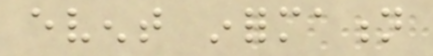event information
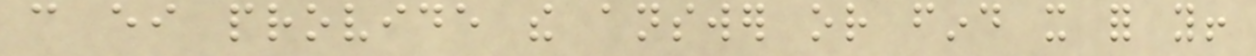can either provide the answer or find it for you!
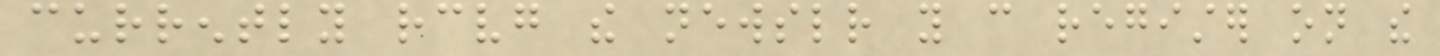currently receiving the newsletter you can register on the
